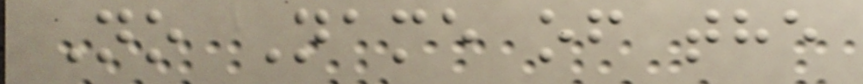No Name of the
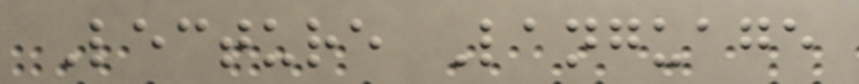Lecture Language
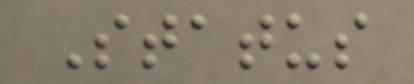Status
